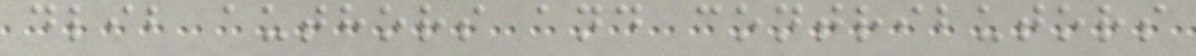dlib authors and contributors
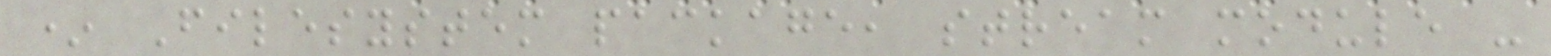* Filesystem package, stream module -
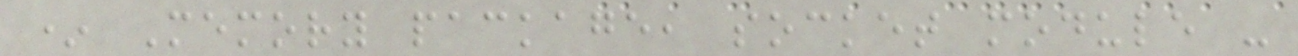* Memory package, socket module -
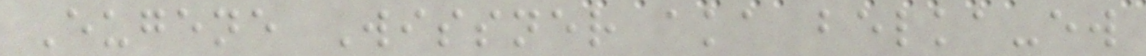Eugene Wissner aka belka-ew
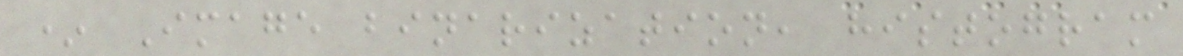* Image binarization, histogram
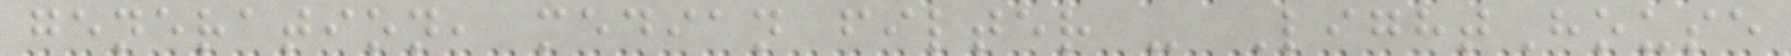generation, median filter - LightHouse
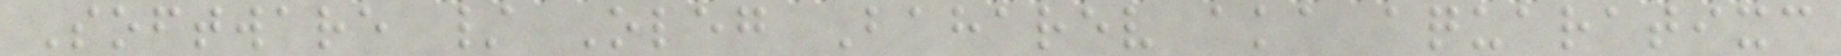Software / Oleg Baharev aka aquaratixc
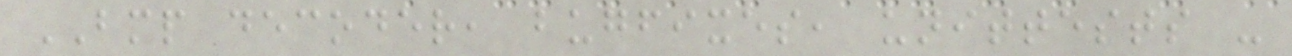BMP decoder, bugfixes, unittests -
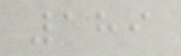189
